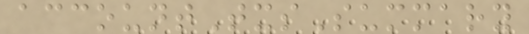accountTxsSummary
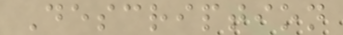Description
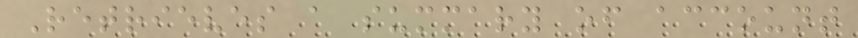Retrieves a summary of account
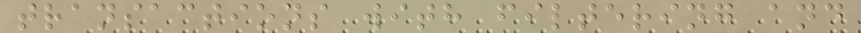transactions with filtering and
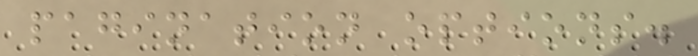pagination options.
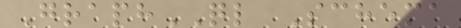GraphQL Schema
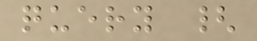query {
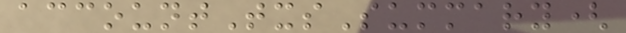accountTxsSummary(
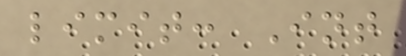limit: Int
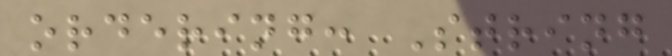ordering: String
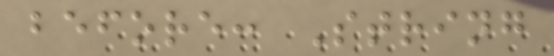before: String
